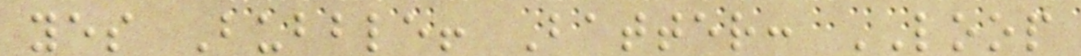yes Bubble! Batter: LOOP
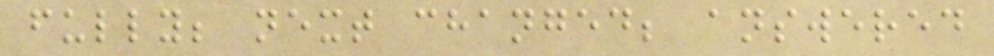fully; next changed; answered
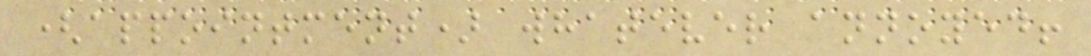(appointment) whatever annoyed!
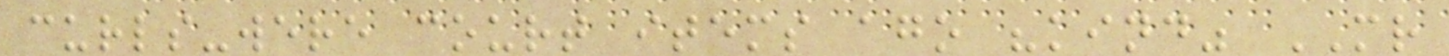curls-were court items ago "kind" MR
